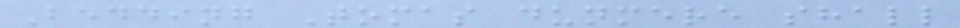Bedding Tomas dunmere shall
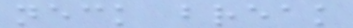neck break
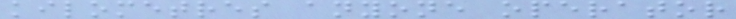kilometres anyone operator
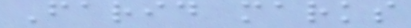Farid marks
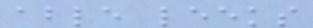able leeks
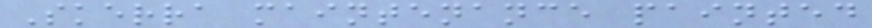Skerra maintenance painted
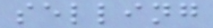selling
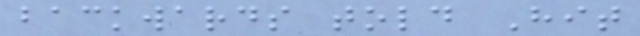backwards told Hit
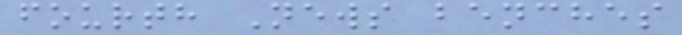fourth News benches
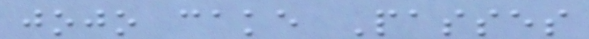jojo cake Passes
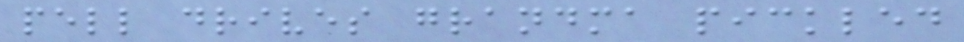pell drives grandma pickled
